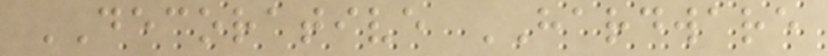DECORATIVE HARDWARE
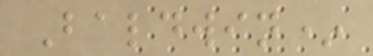Baldwin*
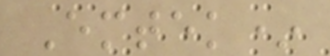Emtek*
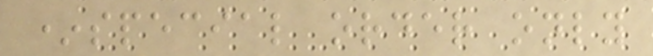*special order only
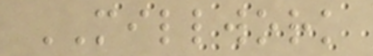MILLWORK
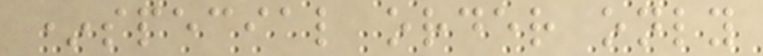*special order only
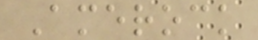Amerock
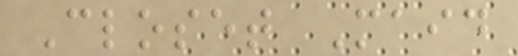Closet Maid
